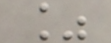%
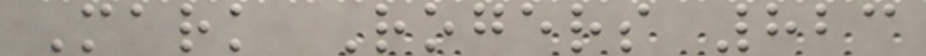Mark Rogers 823
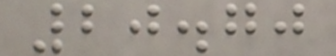20.70
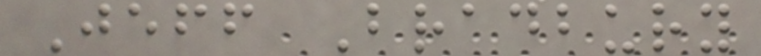Jeff Bradbury
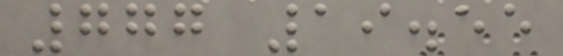777 19.55
